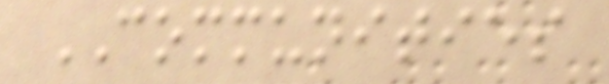COMMUNITIES
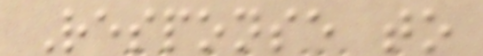Response to
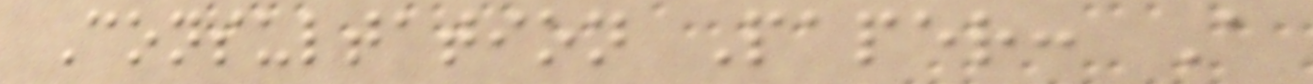Consultation Paper: A
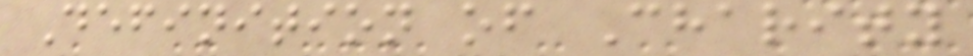Definition of Charity
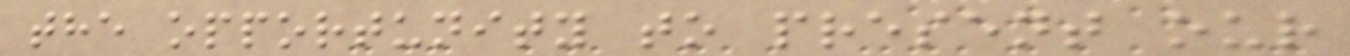the opportunity to present our
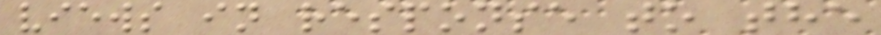views in response to the
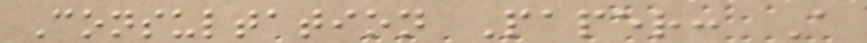Consultation Paper: A
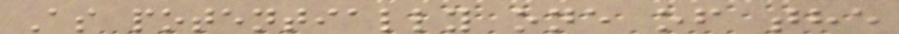As potentially one of the
